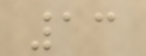13
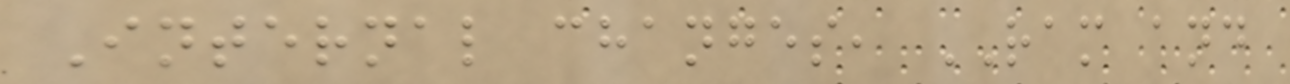Internal changes, RAM and
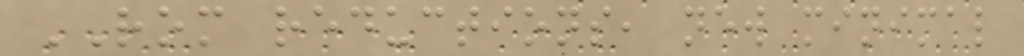ROM reductions, new minimal
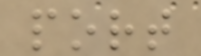port
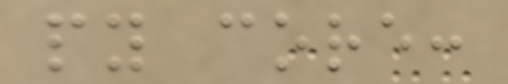py core:
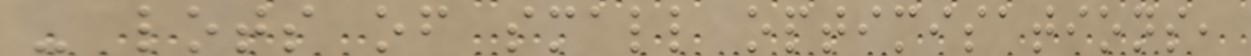- lots of small optimisations,
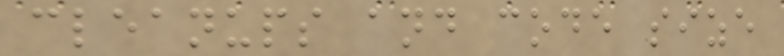cleanups and code size
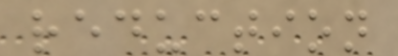reduction
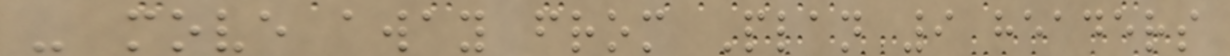- move away from Plan 9 headers
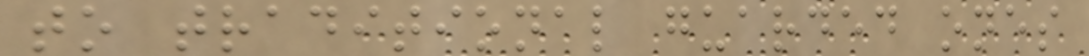to traditional guarded ones
